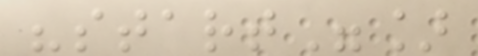"start"]
